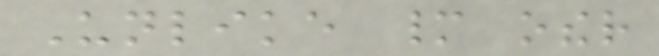Unlike many other
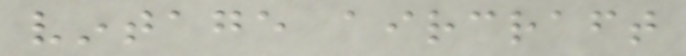vintage aircraft
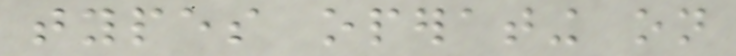types operating on
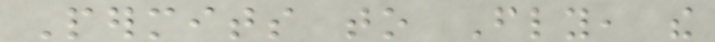Permits to Fly, the
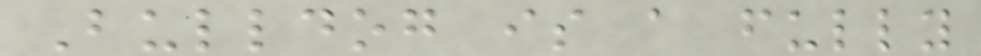Bulldog is a fully
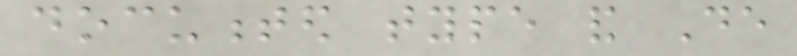documented type and De
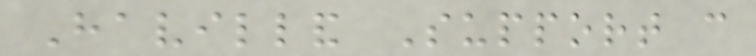Havilland Support can
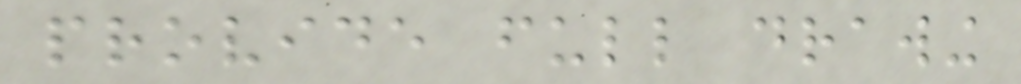provide full drawing
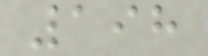198
